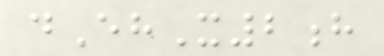dEhX2h
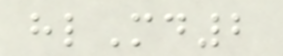hlMd2
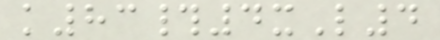k83#4xL4
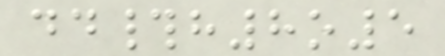dd#h8o5
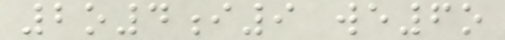2o4i9 we6o
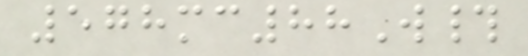578mc88W#
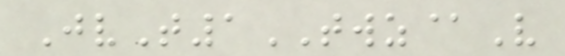JvT1TWZ@V
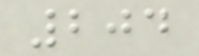204
